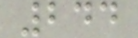244
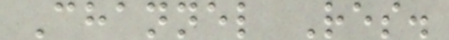Channel Res.
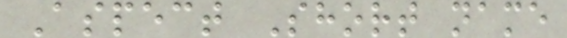Aspect Short name
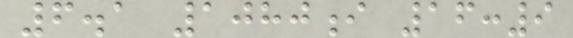6.1 1080i 16:9
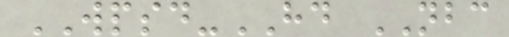WPSD-HD NBC
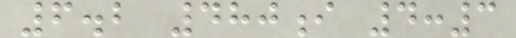6.2 480i 4:3
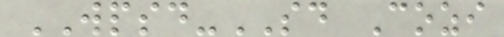WPSD-SD Cozi
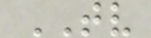TV
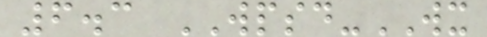6.3 WPSD-WX
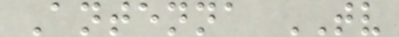Antenna TV
